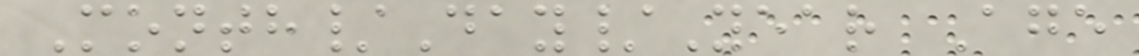Month/Day/Year Age
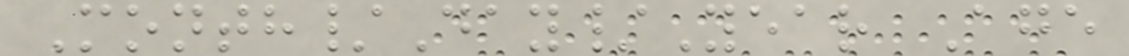Month/Day/Year Age
